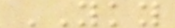YKY
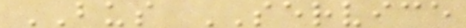BUS SERVICE
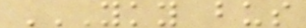YKY BUS
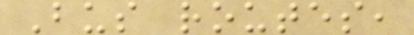Bus routes,
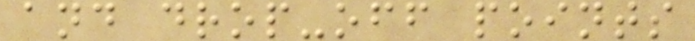and drop-off points
